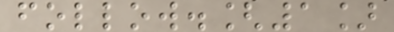follow.[1]
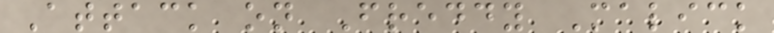Attack on Freddy Malick
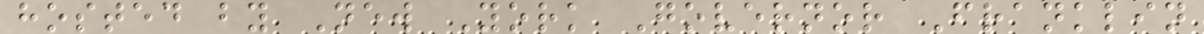hosted by New York Governor Franklin
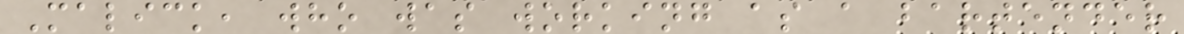Malick, who was working as a bartender
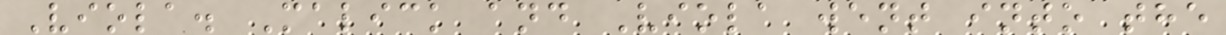Viola. Malick and Viola went into the
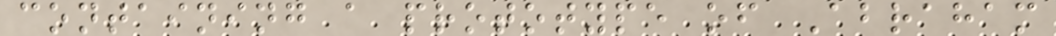containing a prototype of Abraham
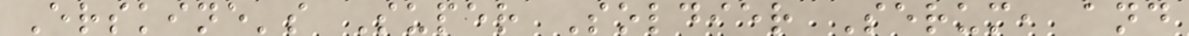Erskine's Super Soldier Serum, and
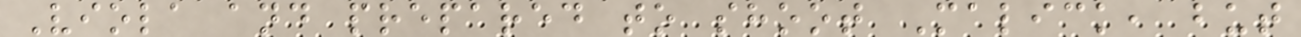Viola and prepared to shoot Malick, but
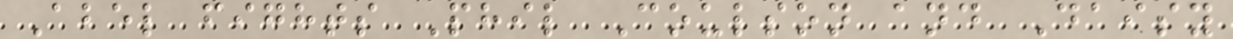Abel fights Phil Coulson and Daisy
